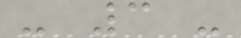- 3 -
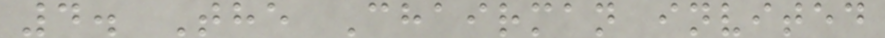4. The Chairman invited
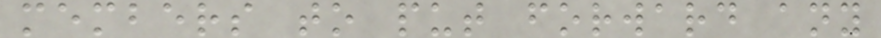members to put forward any
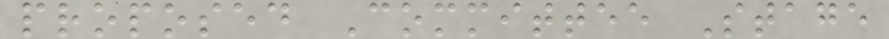proposed Committee Stage
